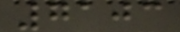7103
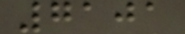7101
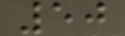50
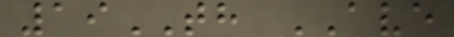19TH AVE
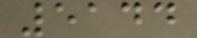5144
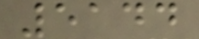5144
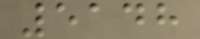5148
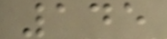145
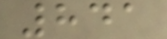841
